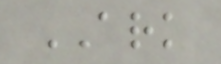ARK
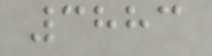3883
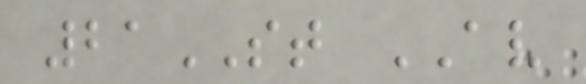21ST AV
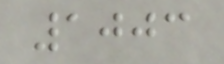1003
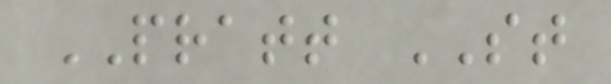PRATT ST
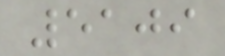5109
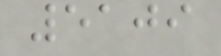5109
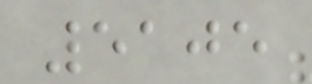5105
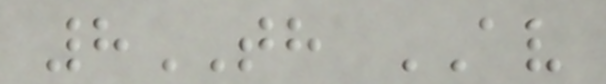8TH AV
